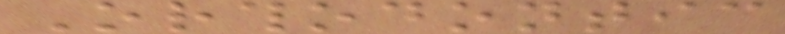Orthodontic
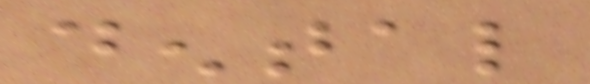dental
